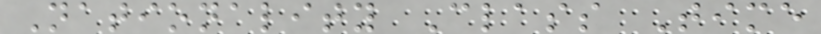Nationality Class Time
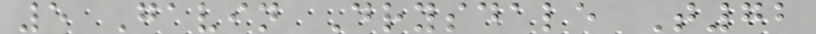5 Gavin Drysdale T72
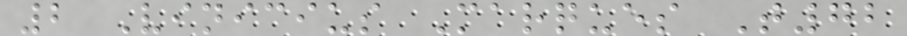2 Vinicius Marques T72
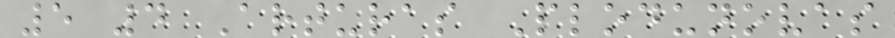5 4 Arturas Plodunovas
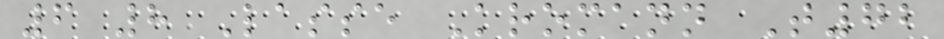6 8 Lasse Kromann T72
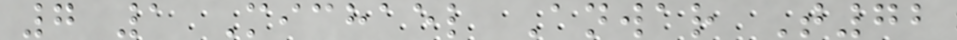7 1 Michael Anwar T72
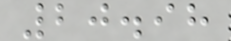20.98
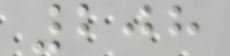208
